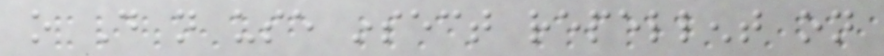o Do not use insect repellent on
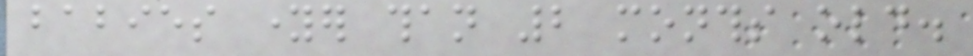babies younger than 2 months old.
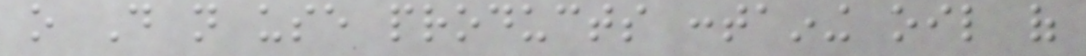o Do not use products containing oil of
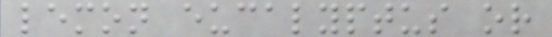lemon eucalyptus or
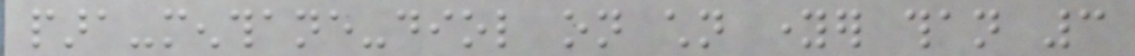para-menthane-diol on children younger than 3
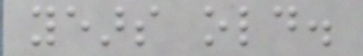years old.
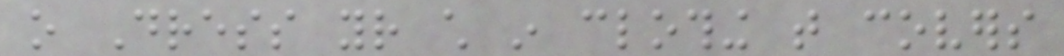o Dress your child in clothing that covers
